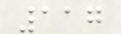117
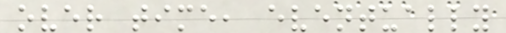over time, eventually
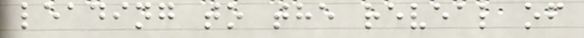leading to the reveal of
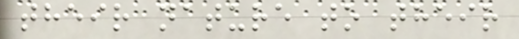their nature to their
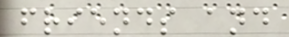friends and
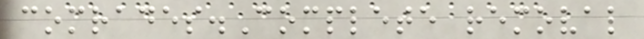comrades.Complete removal
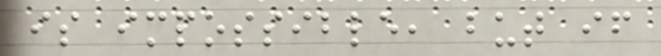is impossible, but if
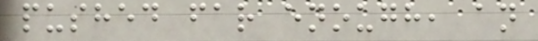pushed far enough, an
